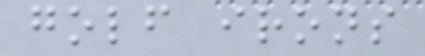golf irons
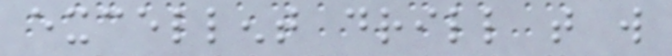excellent drill that will
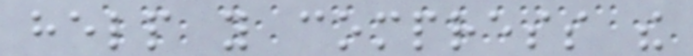help you compress the
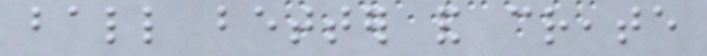ball better and create
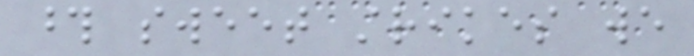those sweet strikes we
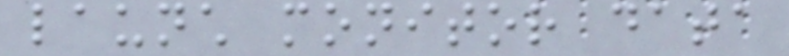launch monitor data
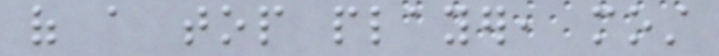of a top player, most
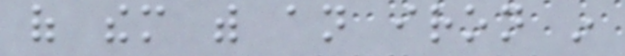of them with an iron in
